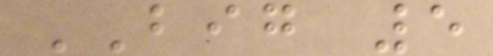BIG 5
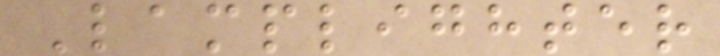Lamplighter
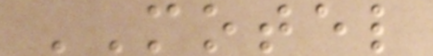MOTEL
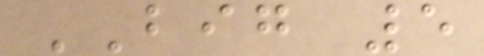BIG 5
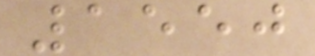1550
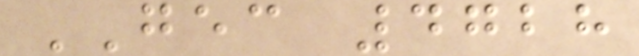GEC 4728
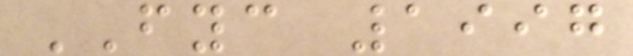FYC 1997
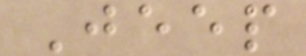Jeep
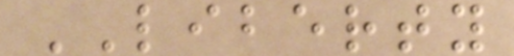LIBERTY
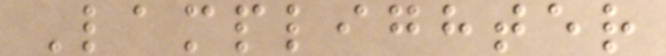Lamplighter
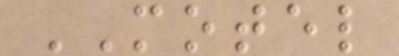MOTEL
